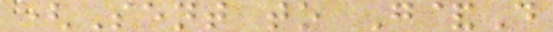(Sent to G&D
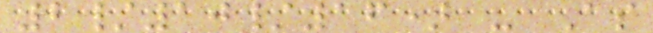2/10/16) - As
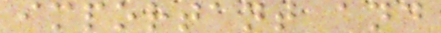important and
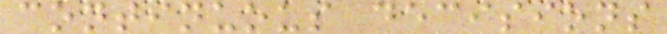continuous decisions
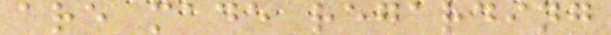are made regarding
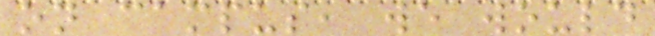on campus, we would
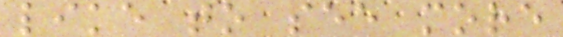like to see more
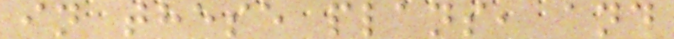in these plans, and
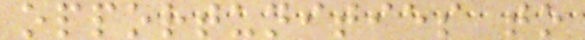opportunities to
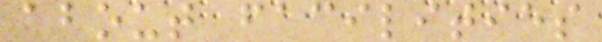about facilities
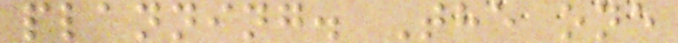planning. The one
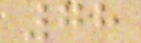78
